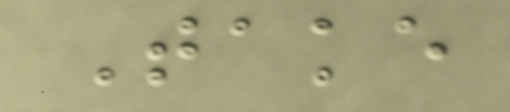Take
